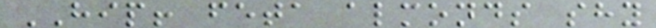HIP! feta almonds shy
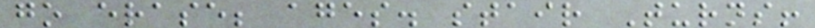go erase; ages. stair Turns!
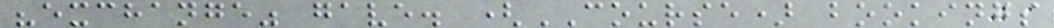"exchange" gave. (COURSE) bookings
